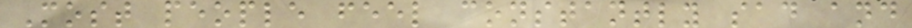Most people feel constantly sad and
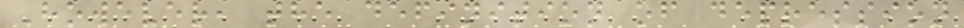However, the definition of depression
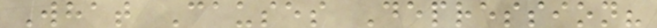What Causes Depression?
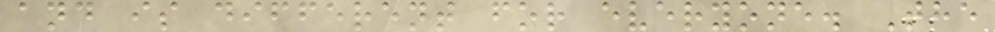and is different for everyone. The
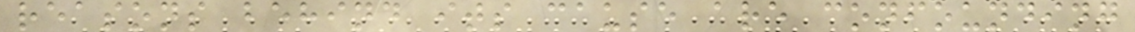reasons behind its cause are confounding
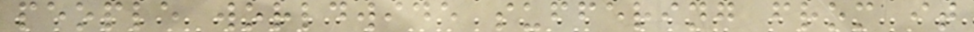people worldwide suffering from it
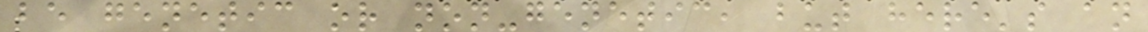be genetic or non-genetic, but here's an
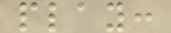play:
